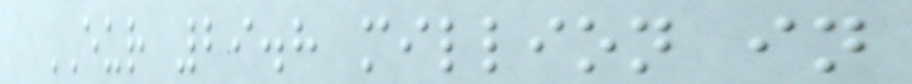EUR 29.8 million in
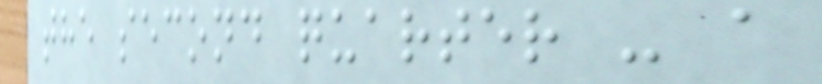the second quarter - a
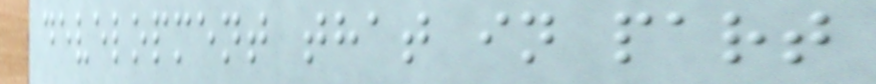development that in part
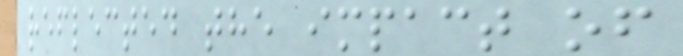reflected the impact of
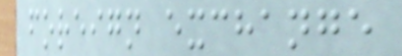foreign exchange
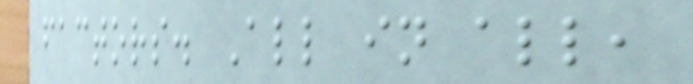factors. All in all,
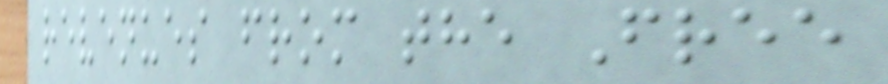revenues from the Free
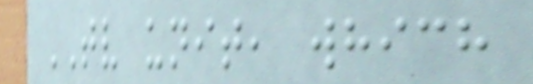TV unit, which
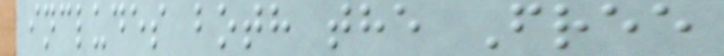includes both the Free
